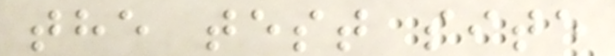the test site
